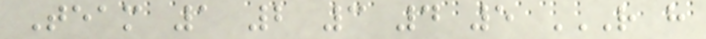Team 1 2 3 4 5 R H
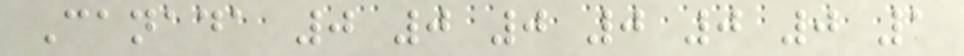Canada 0 0 0 0 0 0 1
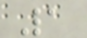1
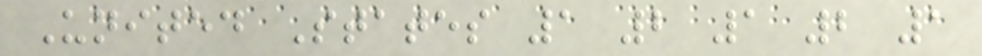United States 1 2 1 2 1
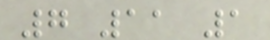7 11 1
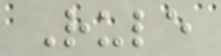Rule
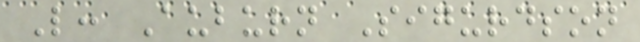L: Auburn Sigurdson
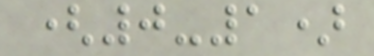(0-1)
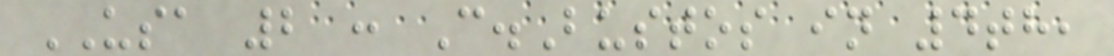USA 2 : C.Bustos in 4th,
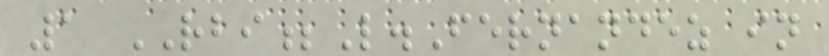1 RBI;L.Fernandez in
